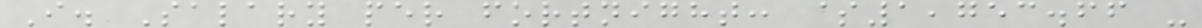I. Salary per fortnight: $1,753.66 -
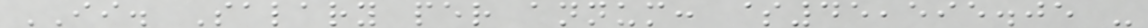II. Salary per annum: $45,595.05 -
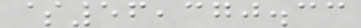$56,370.33
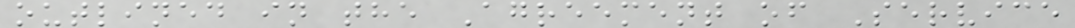outlined in the Agreement of Service
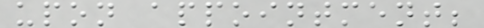upon appointment;
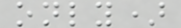only)
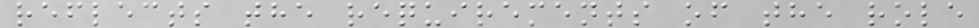reflects the requirements of the role
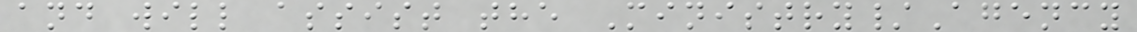and will assist the Ministry/Agency
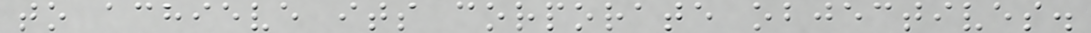to achieve its corporate objectives.
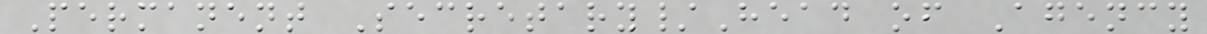Permanent Secretary/Head of Agency
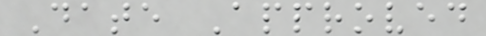Date Approved
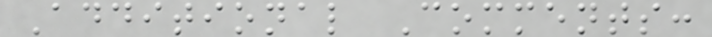Additional Comments:
